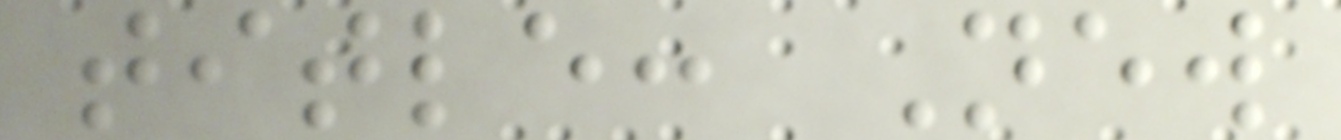title: New
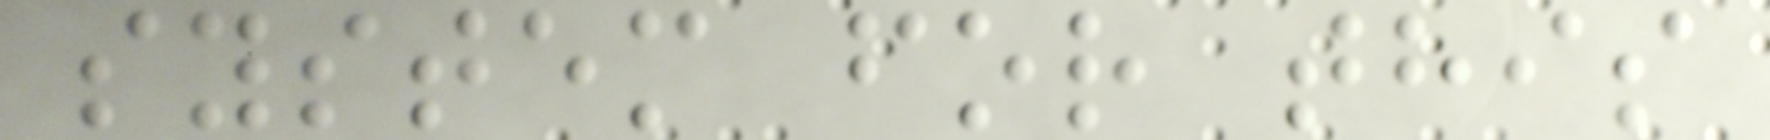system for this
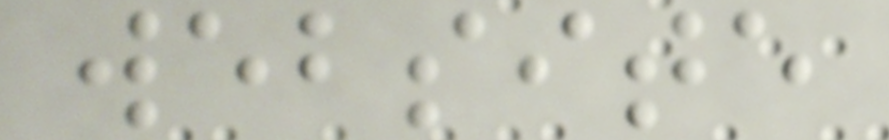website
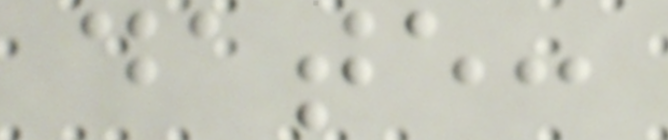date:
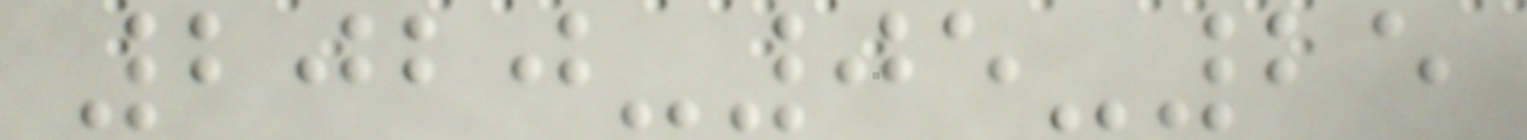2020-05-25
